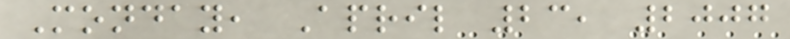Monday, April 23, 2007
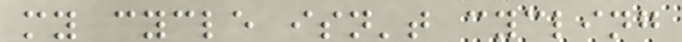my cycle isn't cycling
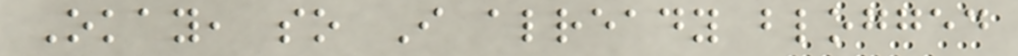Okay, so I already blogged
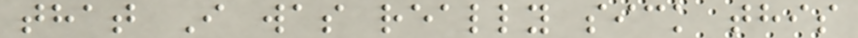that I was really sick this
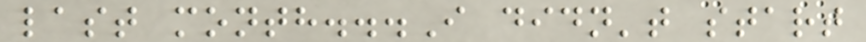last month...I didn't start
